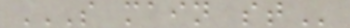S MAIN ST
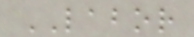LABOR
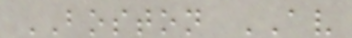BOSTON AV
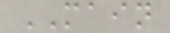MAIN
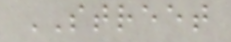STREET
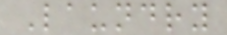Laundry
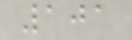101
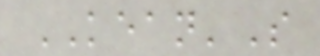KEAN'S
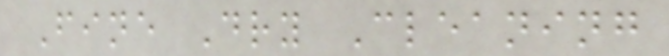Fine Dry Cleaning
